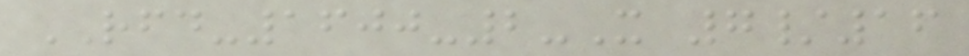RFD-1600-2-X 7/16
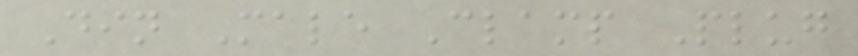Din Male Clamp Plug
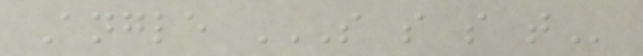Angle S S S T
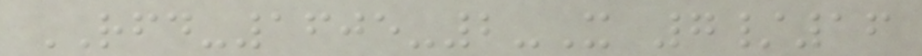RFD-1605-2-X 7/16
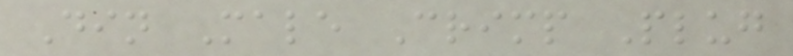Din Male Crimp Plug
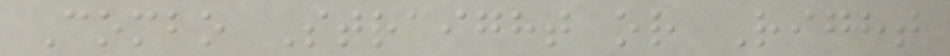Combo Straight or Right
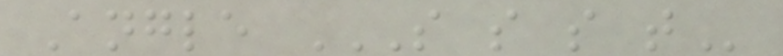Angle S S S T
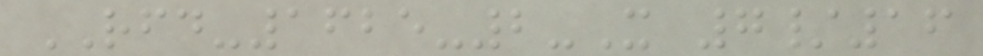RFD-1625-2-X 7/16
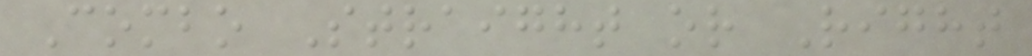Combo Straight or Right
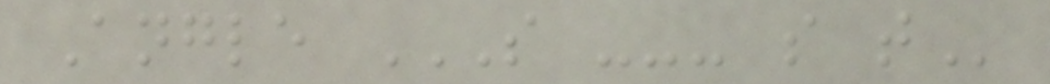Angle S --- S T
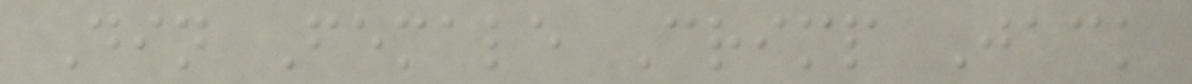Din Female Crimp Jack
